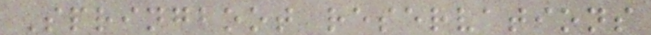Springboot reservations
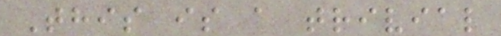This is a trivial
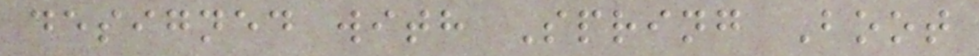designed with Spring Boot
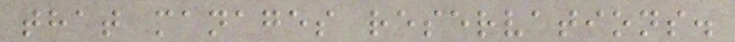that manages reservations.
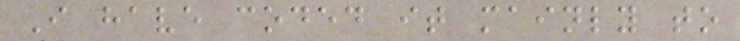I have coded it mainly to
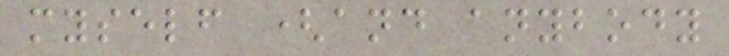myself (and anybody
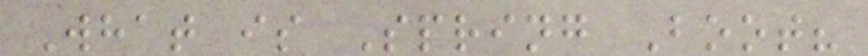What is Spring Boot?
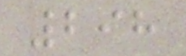298
